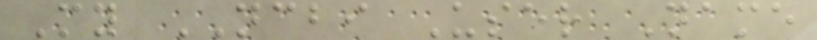My NCBI User Name
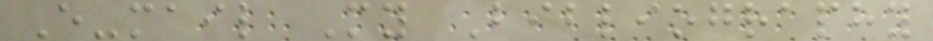E-mail My Bibliography
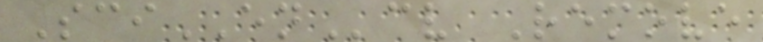SciENcv Remove
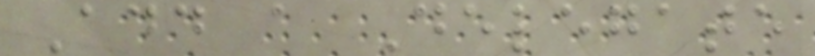Add a Delegate
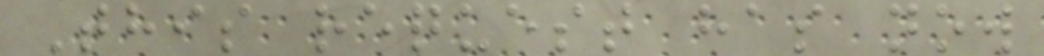This request has now
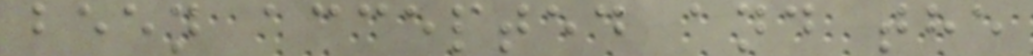been accepted and the
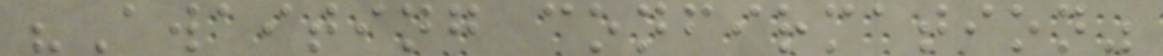"Awaiting confirmation"
